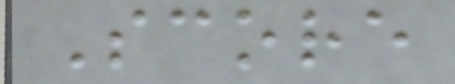Score
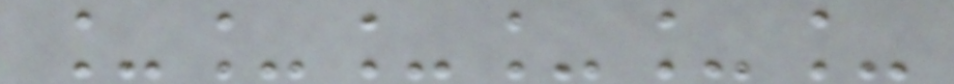______
